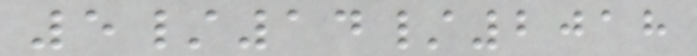5/14/2018
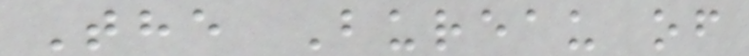The Bureau of
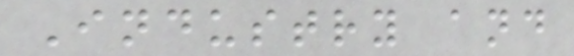Industry and
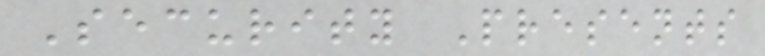Security Presents
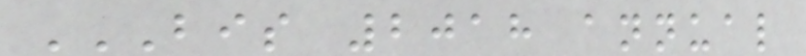BIS 2018 ANNUAL
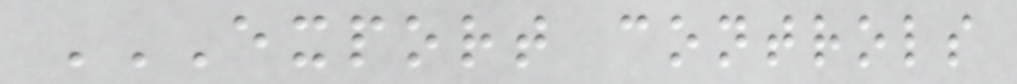EXPORT CONTROLS
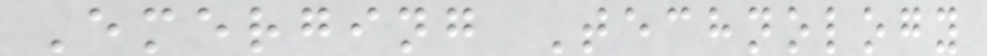Emerging Technology
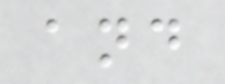and
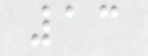13
